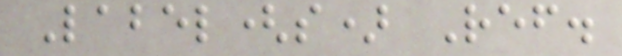Label(s) Ref.
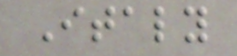Italy
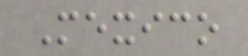Mexico
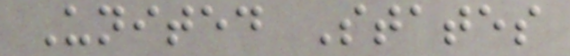United States
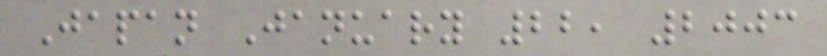Japan January 22, 2003
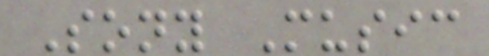Sony Music
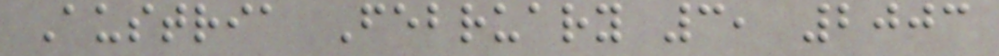Austria February 3, 2003
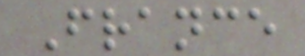France
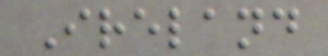Ireland
